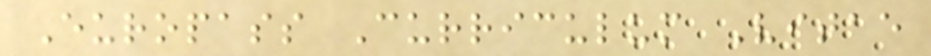Europass Curriculum Vitae
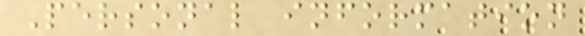Personal information
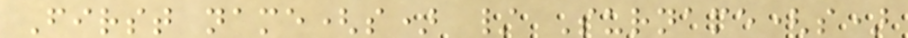First name(s) / Surname(s)
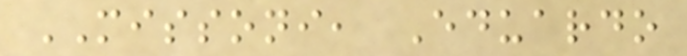MISSONI, Eduardo
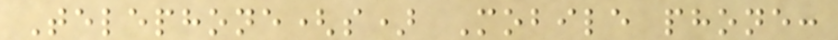Telephone(s) Mobile phone:
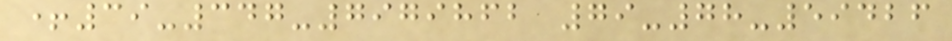+39-347-7979862 79-78-59426
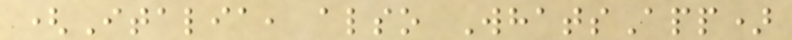(Italia, also WhatsApp)
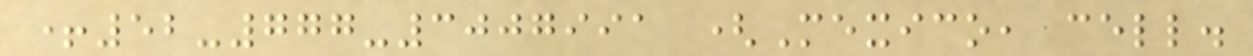+52-777-3007991 (Mexico, cell.
